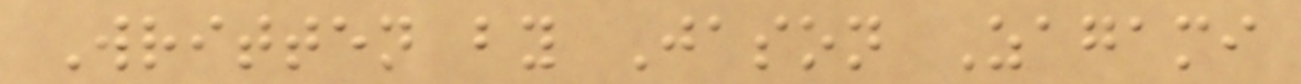Written by Jason Zagami
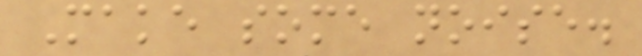Make some noise.
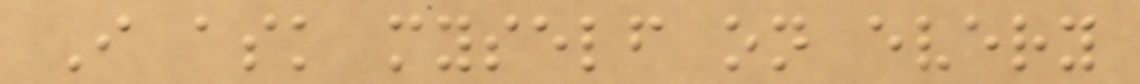I ask myself on every
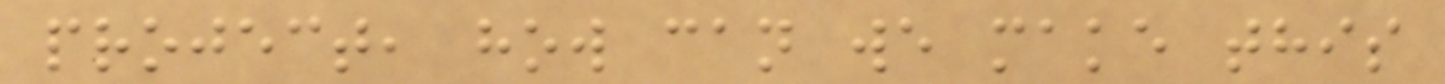project, how can we make this
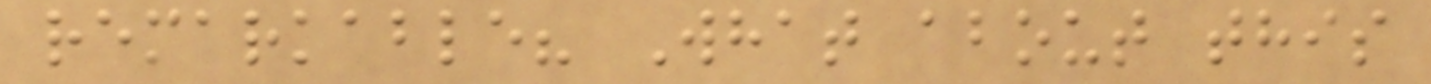remarkable? What about this
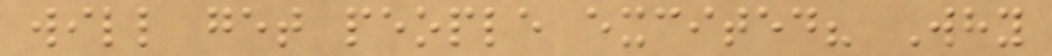will get people excited? Why
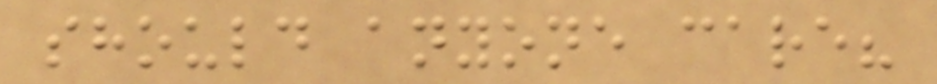should anyone care?
